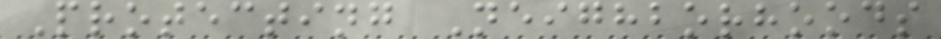Protecting Neighborhoods
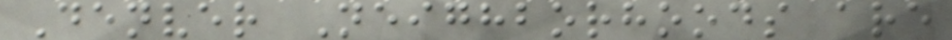Denver Neighborhoods are
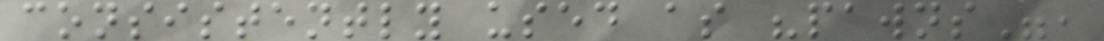consistently used as "pawns",
